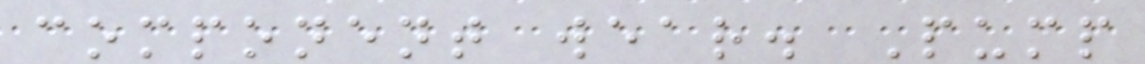component wear. Pump
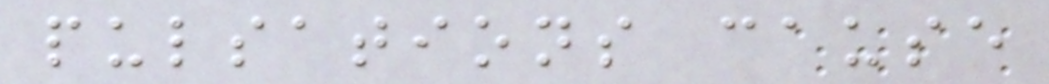pulsations cause
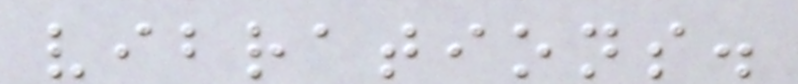vibrations.
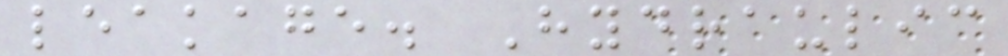leakage. Hydraulic
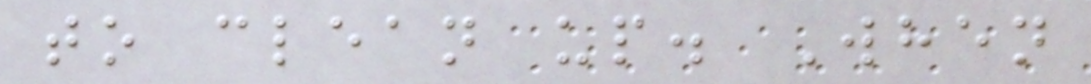to clean up. When
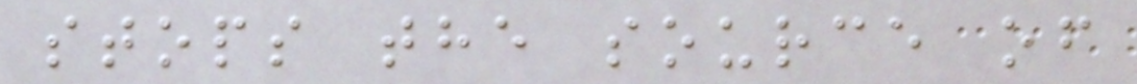stops the source of
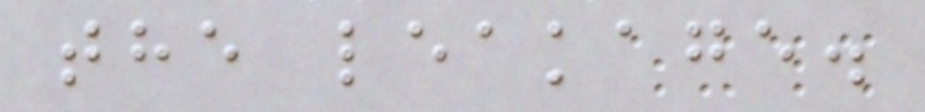the leakage.
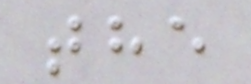the
